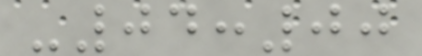-04:00
